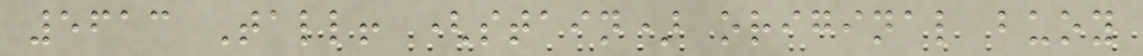5613 Tall! (stain) original buoy
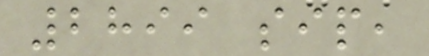2899 sip,
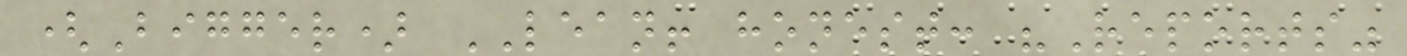(Bigger) LEAN! honest: "Reports"
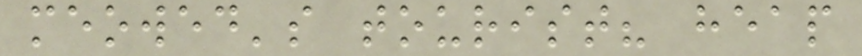meowed's tourist? heap
